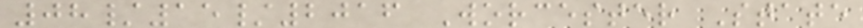08/15/2016 Worcester State
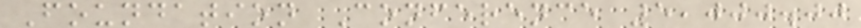Foundation Conference 5,000.00
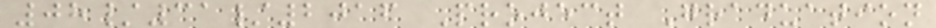08/31/2016 Project Graduation
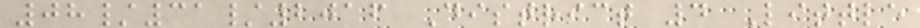08/31/2016 District 4 Little
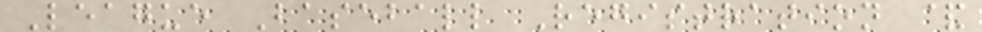League Baseball Registration &
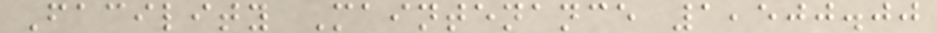Facility Maintenance 1,500.00
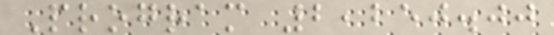Program 2,250.00
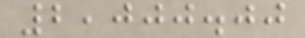2,000.00
